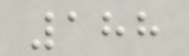188
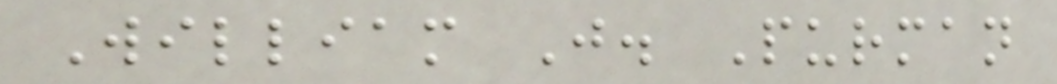William J. Purman
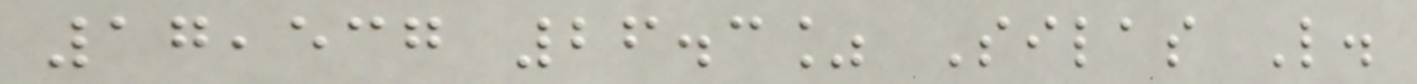17,537 26.3% Silas L.
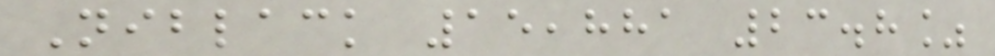Niblack 15,881 23.8%
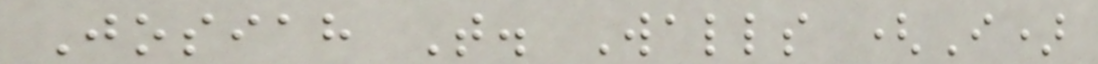Josiah T. Walls (I)
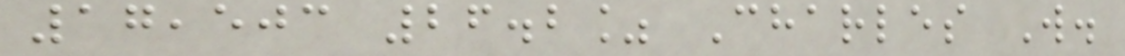17,503 26.2% Charles W.
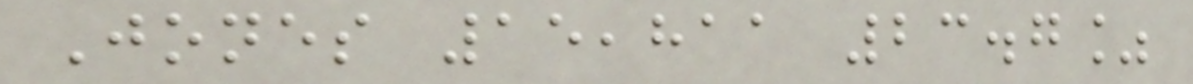Jones 15,811 23.7%
